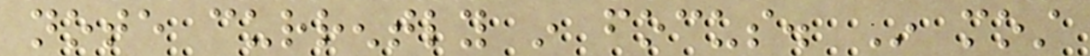note currently in focus. In most
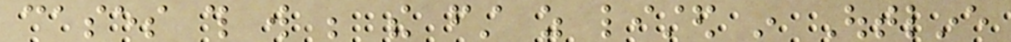cases this will be the first as listed in Outline
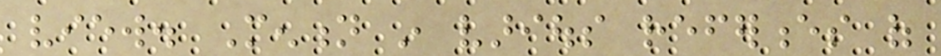view. Mention in various references of
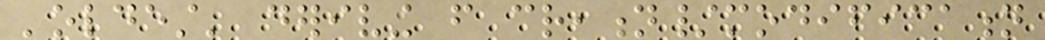'oldest' deriving from creation/modification
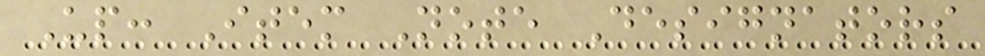Up: Item Note Designators
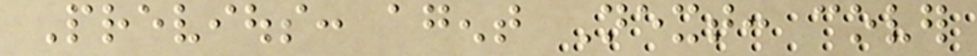Previous: agent Next: cover
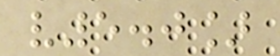v5.0]
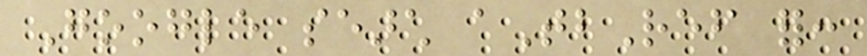Google search aTbRef for:
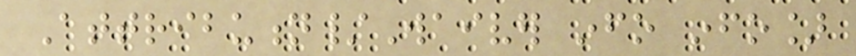Attribution/Waiver info info]
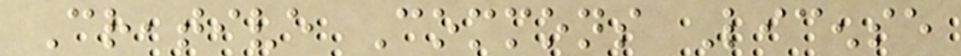Creative Commons License
